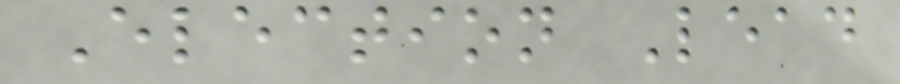Election Lead
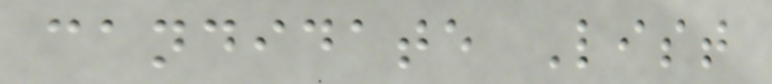candidate List
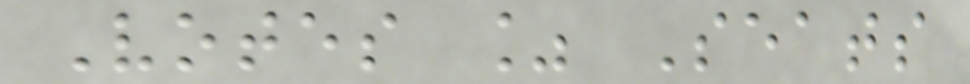Votes % Seats
